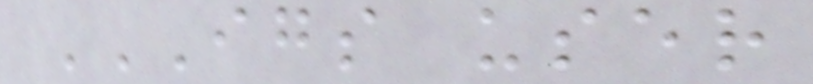IGS USER
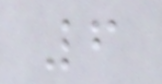6
